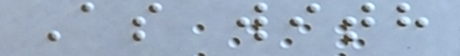As with
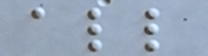all
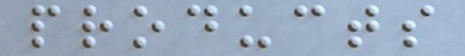products
